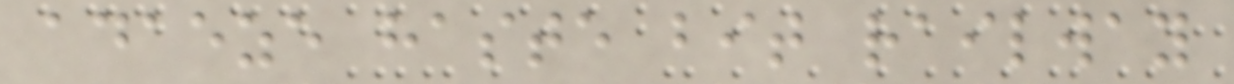adaeze haste bit railway
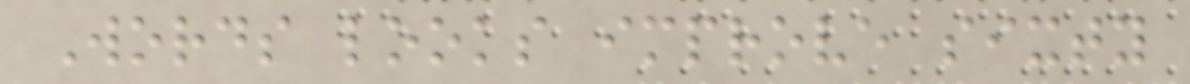Words looks improve sixty
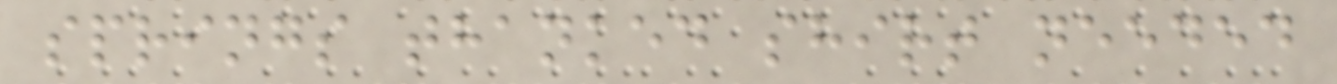springs thanked shirt needed
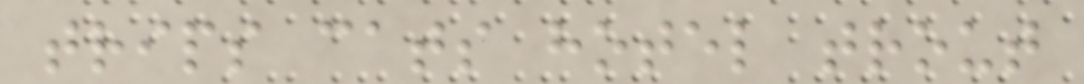trips cats hotel trout
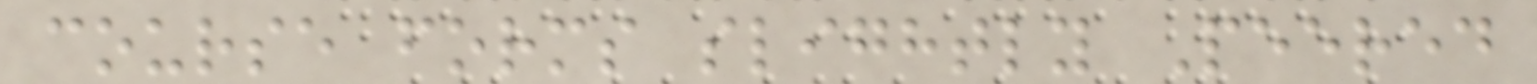course forms slightly Peered
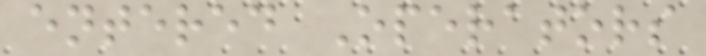entered Operators
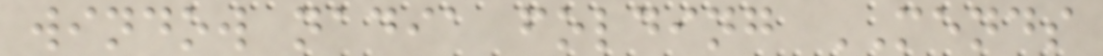window nadia folding MENDS
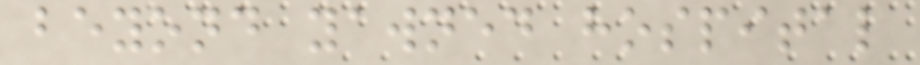beyond yawned hospital
